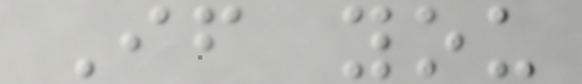If you
